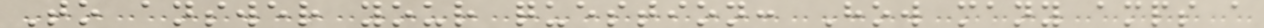To answer your question: How many amps a
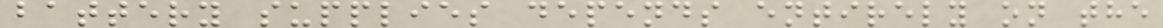battery supplies depends entirely on the
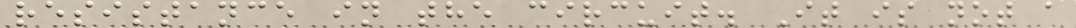resistance in the circuit. It is not a
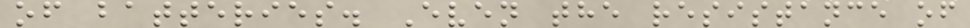of batteries. Even the resistance of
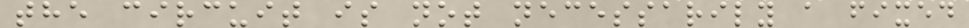the circuit is not necessarily a fixed
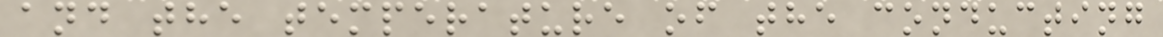and the temperature of the conducting
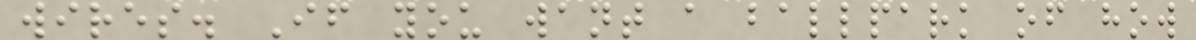wires. If you want a ballpark of how
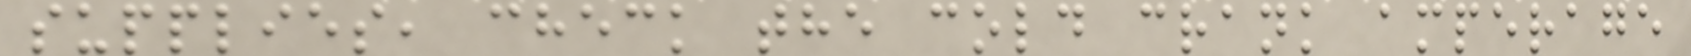supplies, check the cold crank amperage
